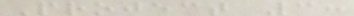Project 3:
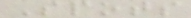Spots
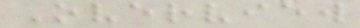Overview
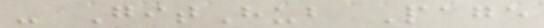- GitHub Page
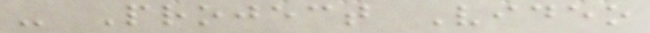- Project Video
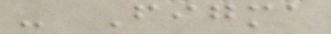- Figma
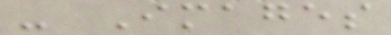- Images
